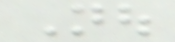Nou
